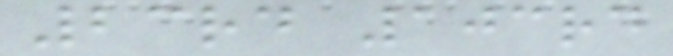23rd 103rd
